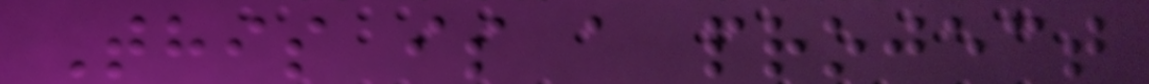This is a project
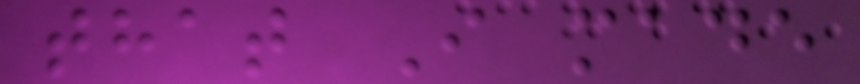that I made
